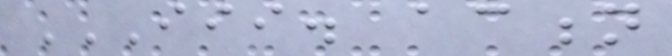III. ACTION
